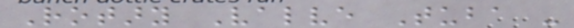Rotary Valve Tuba -
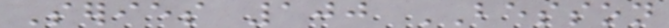Series 100 BESSON
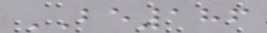BE186
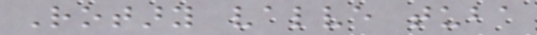Rotary valve tuba
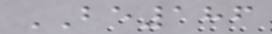BE186
